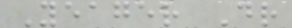Yeager Dr
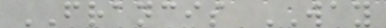FRANCIS WAY
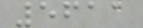5611
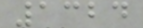1324
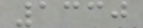1330
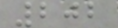202
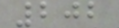202
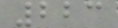223
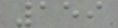159
